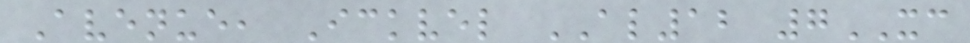Avenue, Ickvel AL12 7XC
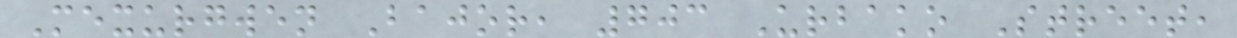Mexurgwen Bajor, 703 Urbako Street,
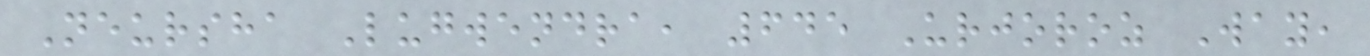Neursha Lugwendra, 645 Urjoroz Way,
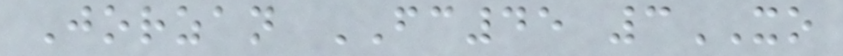Jorzan FC45 3XO
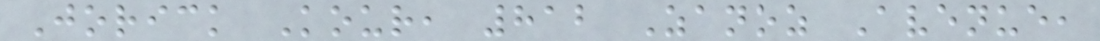Jorick Kour, 812 Zanoz Avenue,
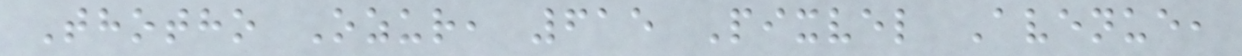Thotho Ozur, 615 Pixvel Avenue,
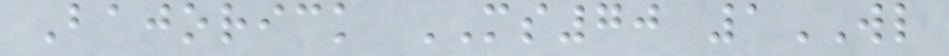Bajorick MS70 1WL
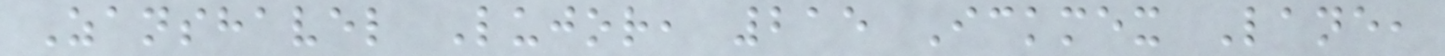Zanshavel Lujor, 215 Ickmex Lane,
